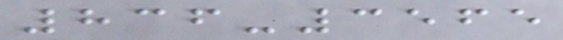836-3565
